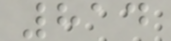814
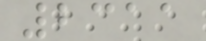2311
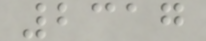2317
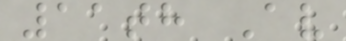11th Av
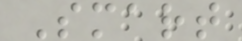Smart
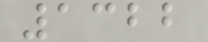1322
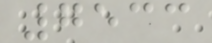7533
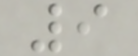9
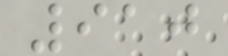910
